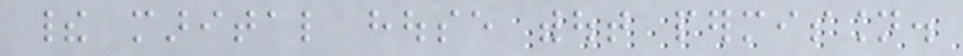their marital house without permission.
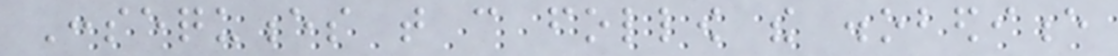Consequences that can follow the disobedience
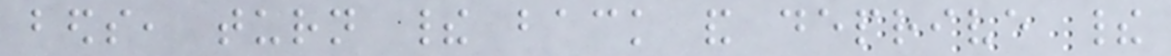beds, turn their back and deprive their
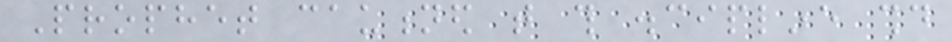Prophet cautioned that this discipline should
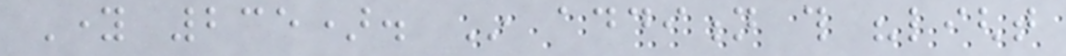Young 235). In addition this "light
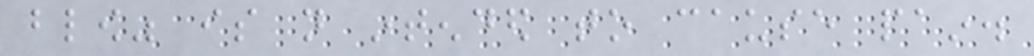blow" is not intended to cause pain.
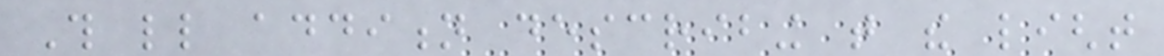This little addition describing that the light
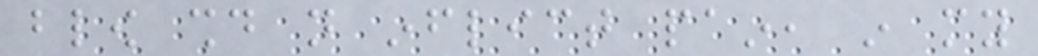blow should not inflict pain, in my
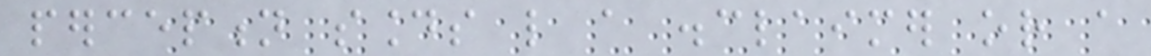perception sounds like a disclaimer or a
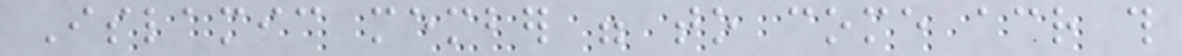Islamic member were to come across this
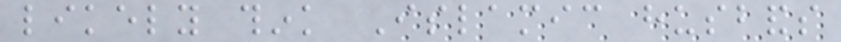likely think Islamic husbands
